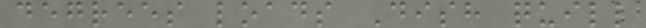degrees loads Dish quill
